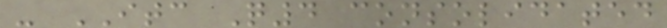- ITC Q4 consolidated
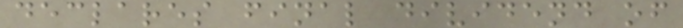declares final dividend of
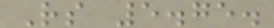Rs 5.75.
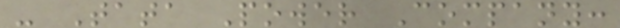- Tata Power Company:
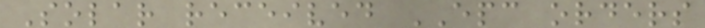Solar received EPC orders
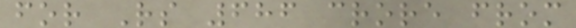for Rs 686 crore from
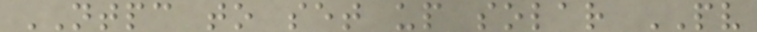NTPC to set up solar PV
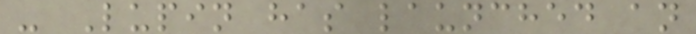- Lupin has launched an
